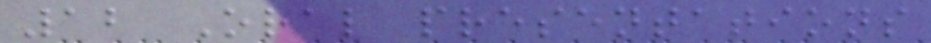12 Oral presentations
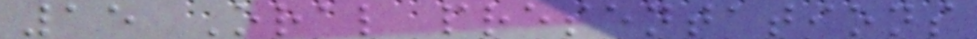15 Oral presentations
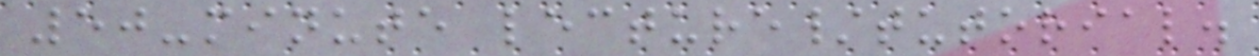50-minute lecture/tutorial.
